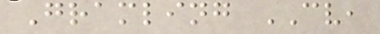Gramling CV,
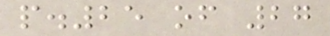p.25 of 27
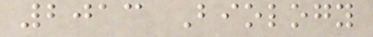2013 Biology
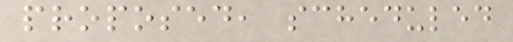proposed, scheduled
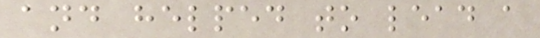and helped to lead a
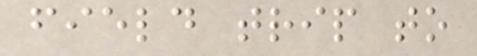field trip to
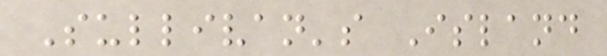Sullivan's Island
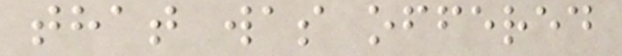that was offered
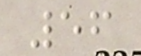56
